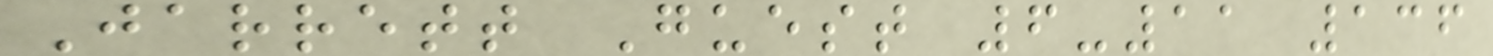Jarrett Guest 6-11 136
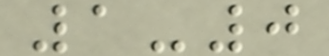1-0
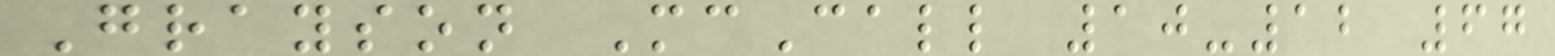Grayson McCall 10-12 67
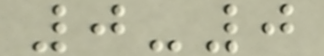0-0
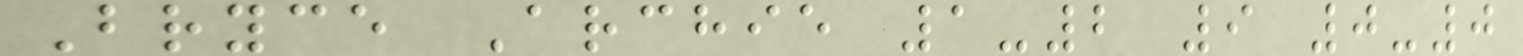Bryce Archie 1-2 9 0-0
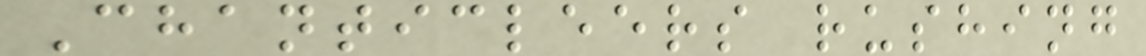Chanticleers rushing
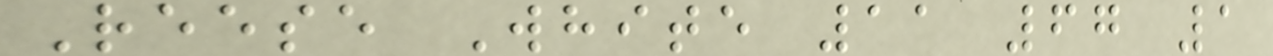Reese White 11 67 1
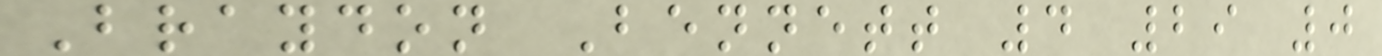Braydon Bennett 4 29 0
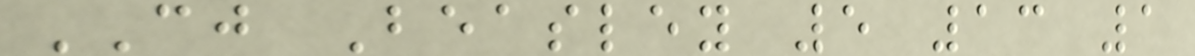CJ Beasley 5 13 1
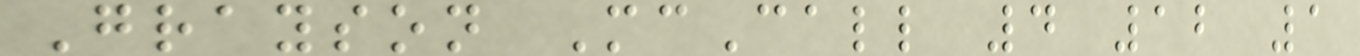Grayson McCall 4 12 1
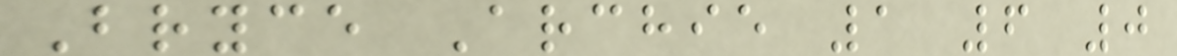Bryce Archie 1 6 0
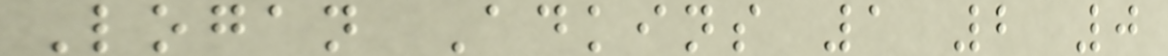Logan Adkins 1 2 0
